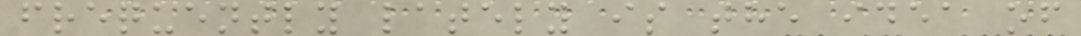frequently lately is the idea of
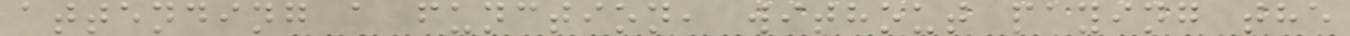attending a function, without paying the
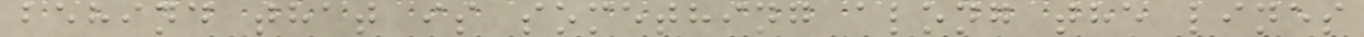behind that is something along the lines
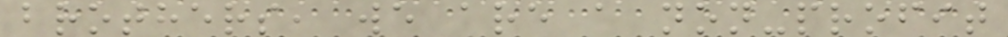brothers, we are a non-profit
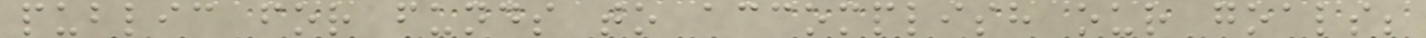public for funds to accomplish our goals;
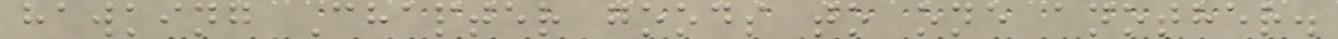hawking Chapter goods to one another.
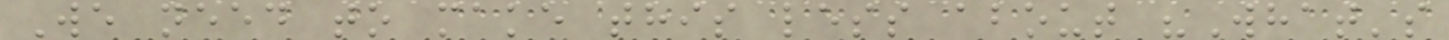We need to make this less about "What's
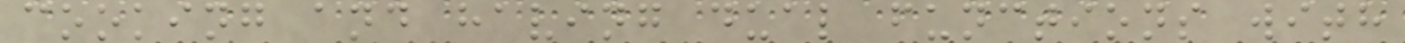cooking and having dual functions with
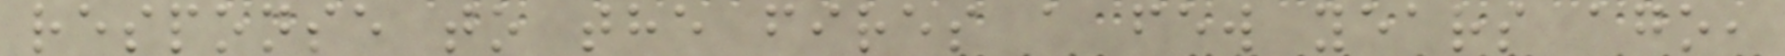response to the fires a few years ago,
